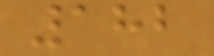182
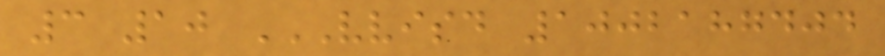3 10 VVISD 1002187404
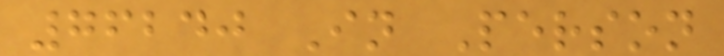76240 In Person
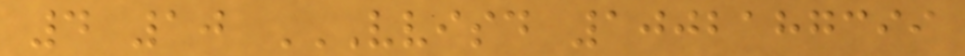4 10 VVISD 1002187399
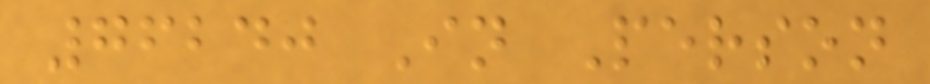76240 In Person
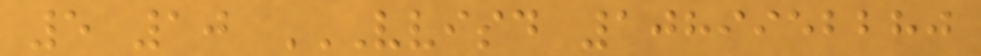5 10 VVISD 1089952280
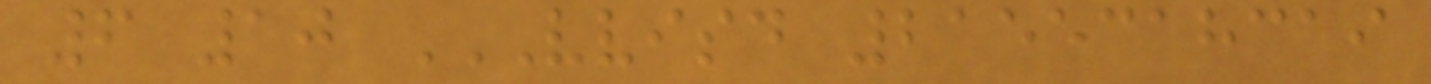6 10 VVISD 2155318319
